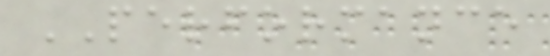PERFORMANCE
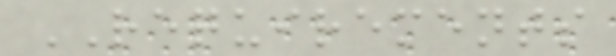REQUIREMENTS
